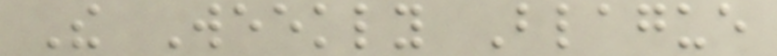The Weekly Blague
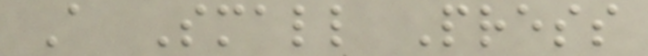A Small Press
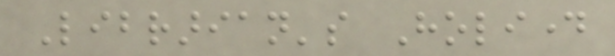Librarian's Holiday
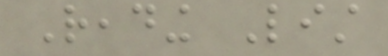Reading List
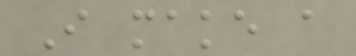I make a
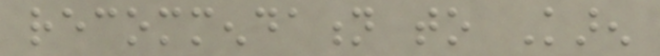recommendation to Karen
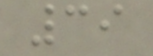39
